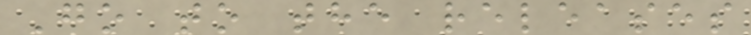Go to the releases
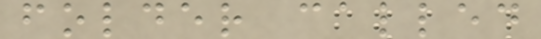folder called
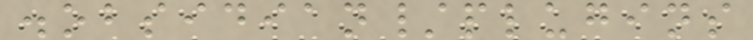.obsidian/plugins
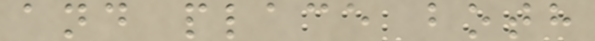and place both
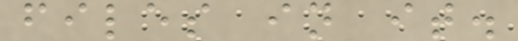files in it.
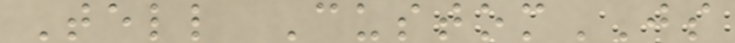Tell CustomJS
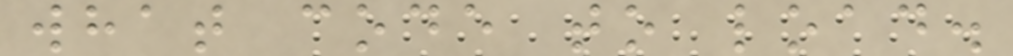what code to load.
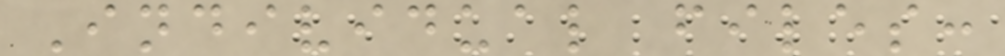Individual files:
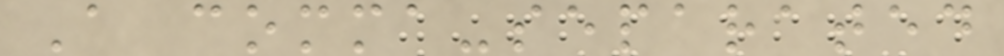A comma-separated
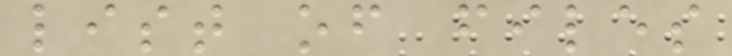list of files
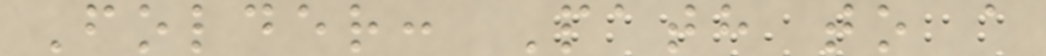Folder: Path to a
